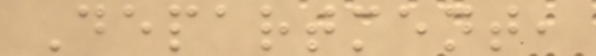Department,
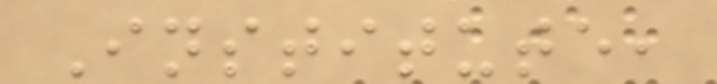Institute,
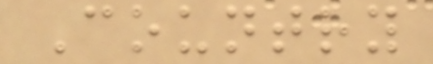Country
